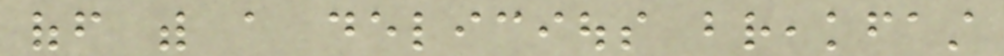off with a delicious breakfast
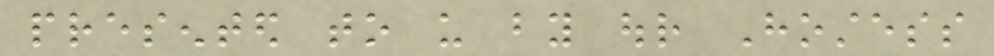presented to us by our Hostess
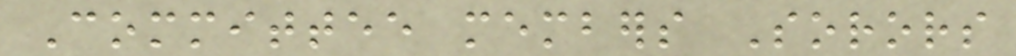Committee members Sorors
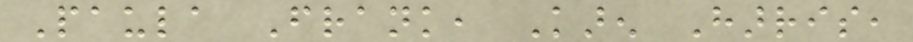Paula Frank, Karen Harris,
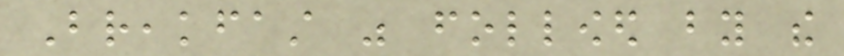Breakfast was followed by the
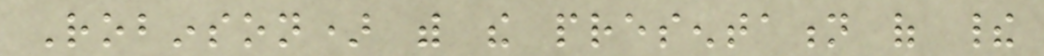Robinson) with the presentation of their
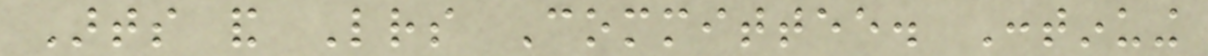Arts and Letters Committee. Continuing
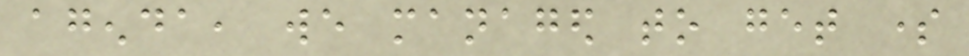agenda, we managed to get some
